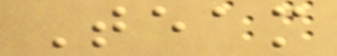Team
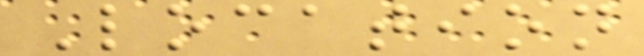Location
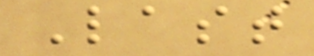Last
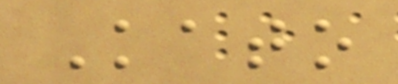Kato
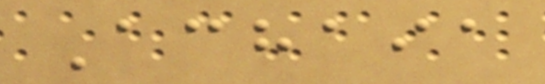Achaia
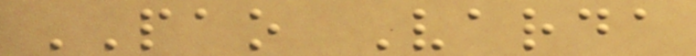PAO Varda
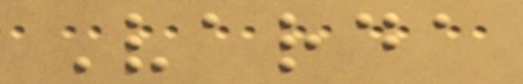Varda
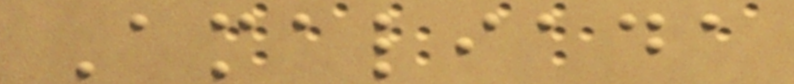Amaliada
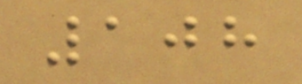108
